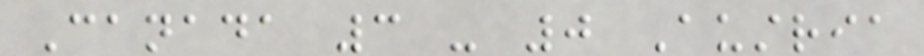Canada 3 - 0 Austria
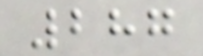287
